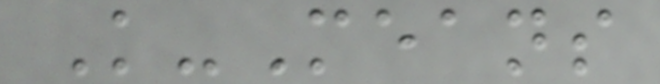K-Means
